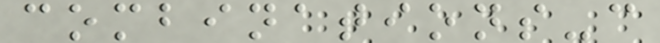combinations-c
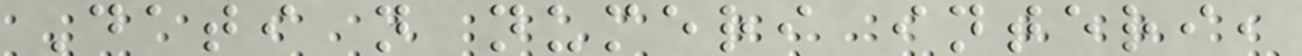Dati n numeri interi,
